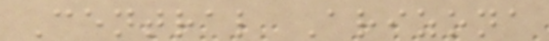Central Arizona
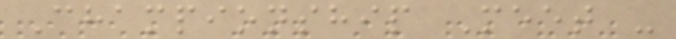Championship Meet -
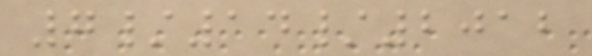7/14/2012
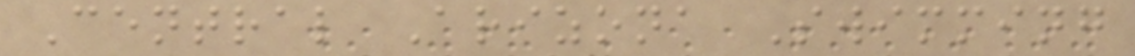Central Arizona Swimming
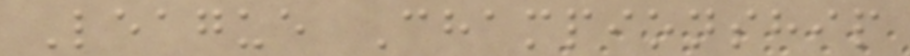League Championship
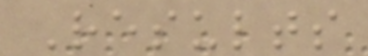Results
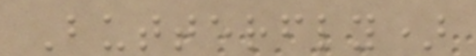Butterfly)
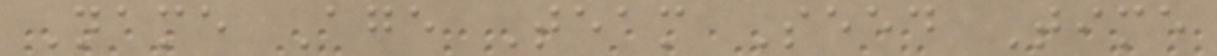Name Age Team Seed Time
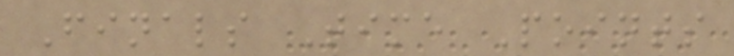Finals Time Points
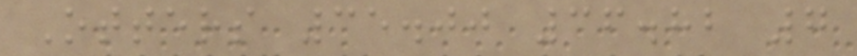Otters 35.00 36.82 7
